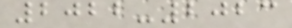2022-2023
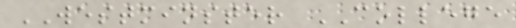WESTMINSTER COLLEGE
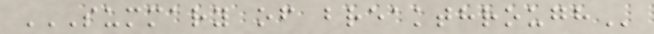SUMMARY OF BREAKTHROUGH
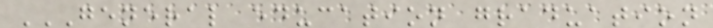GENERAL EDUCATION GRADUATION
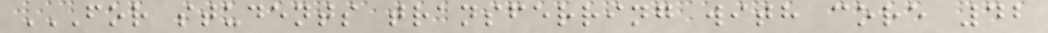FOR STUDENTS TRANSFERRING WITH CORE 42
